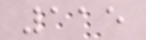115
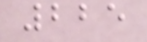225
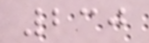230
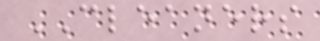CLEANERS
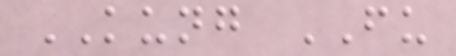KUNG FU
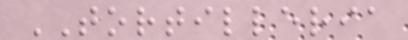TORTILLERIA
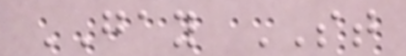GAY ST
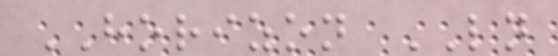HORIZON LN
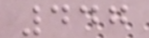447
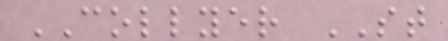COLLYER ST
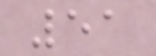51
